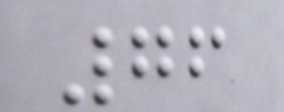76
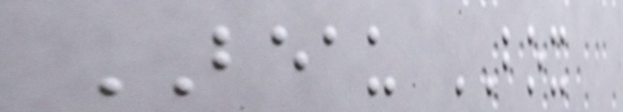BEAU BOX
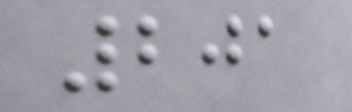201
